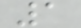1
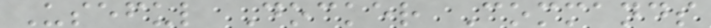Useful Docker Commands
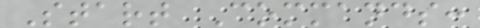Start Commands:
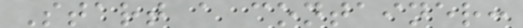Start a container:
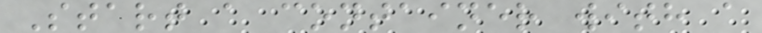Start a container with a
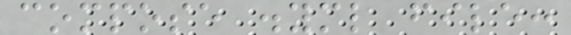compose .yml file:
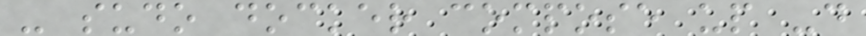- sudo docker compose up -d
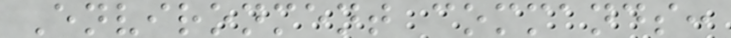Environment commands:
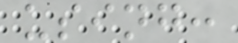using:
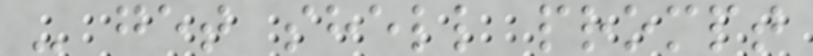- get shell prompt
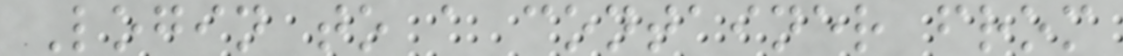Login to a container from
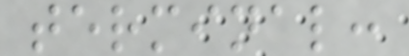terminal:
